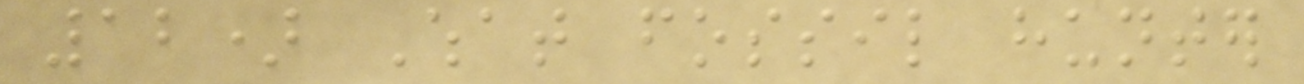12) What fossil hunter
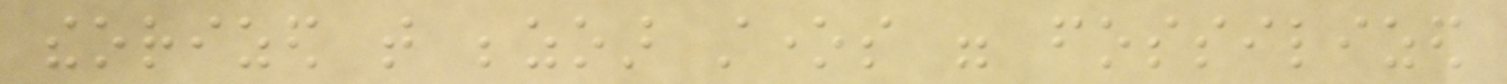theorized that bezoar stones were fossilized
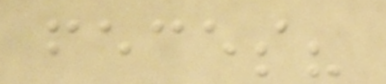feces?
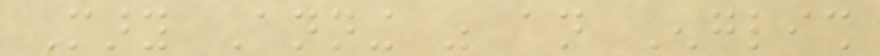Mary Anning was an English
